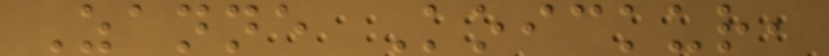Zanne Koickur,
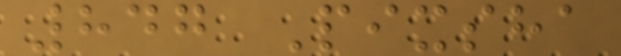847 Pixsha
